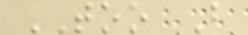TOO B
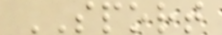SPORT
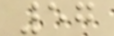57
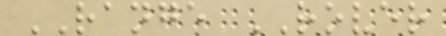RANGE ROVER
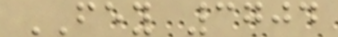FEY 3704
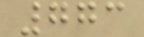773
